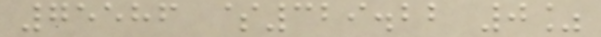75586 $329.22 0%
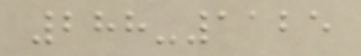288-1125
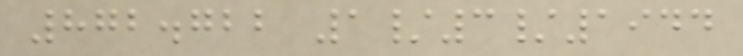872.722 1/3/1944
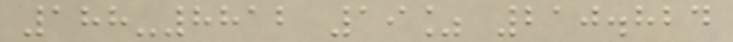188-8812 19% 210.824
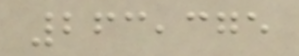263,375
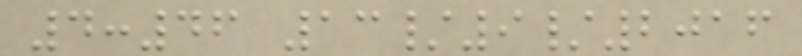4:46 13/9/2016
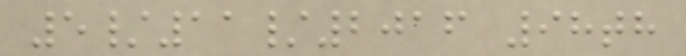5/11/2016 98th
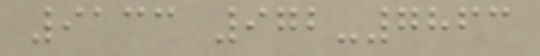9133 972-7863
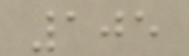105
